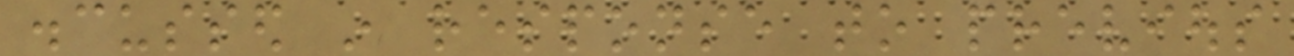discussed in response to previous
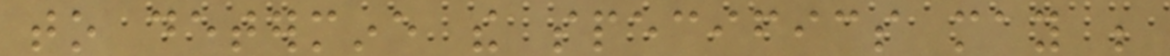to determine the specifics may be
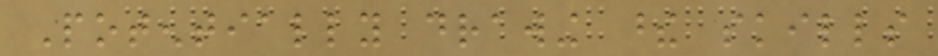Potentially drawing these skills
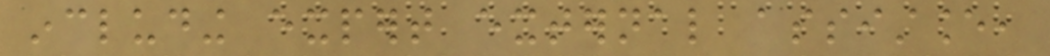including expert external assistance,
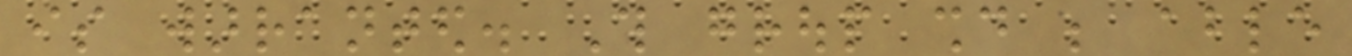is warranted. This group should be able
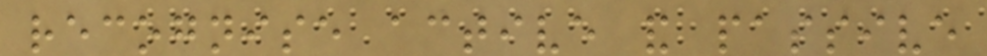recognise active and passive
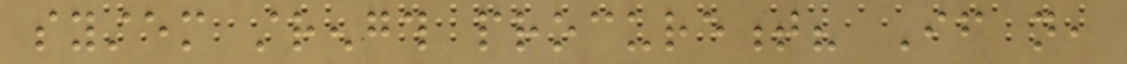system strength procurement? If not,
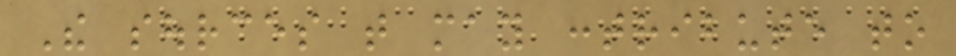The sources that may contribute to
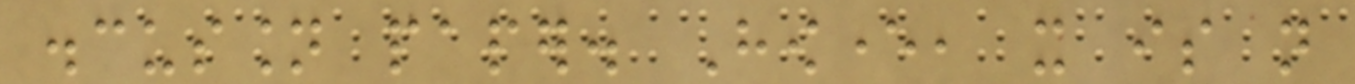discussion paper. However, it is not
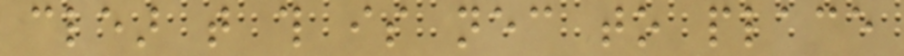clear that this is necessary to place
